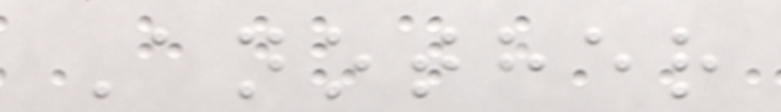Another
